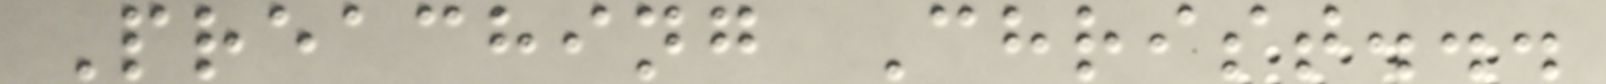Preaching Christ...
